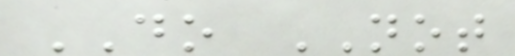DO NOT
